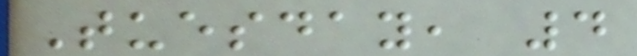Tuesday, 4
